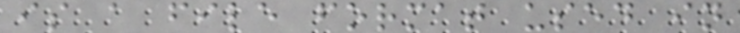is a file format used in
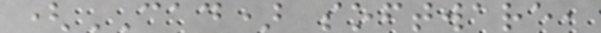(CAD) software,
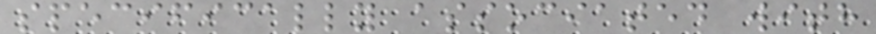specifically associated with
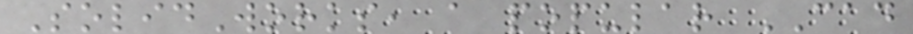SolidWorks, a popular CAD
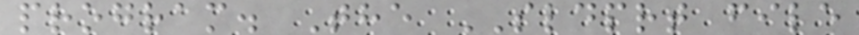program. The SLDPRT file
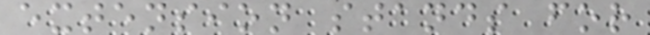extension stands for
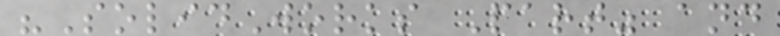"SolidWorks Part" and
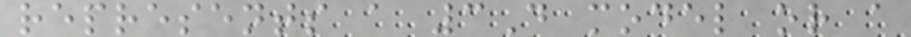represents a 3D model or a
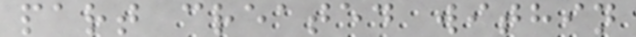part created within
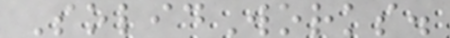SolidWorks.
